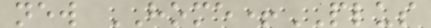new HOME+PLUS
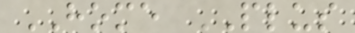HOME PLUS
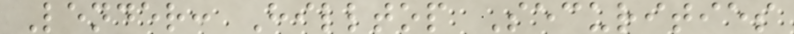Lender: Hilltop Securities
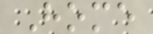Home
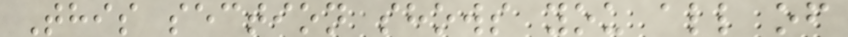This section shows you all of
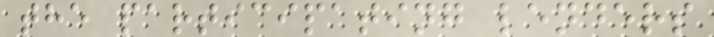the participating lenders
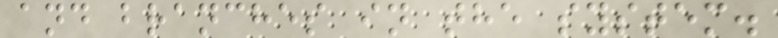and branches in the system.
